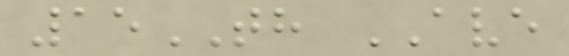15TH AVE
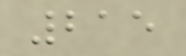215
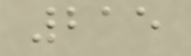215
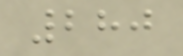280
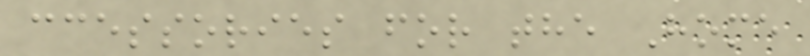ccessories for the Home
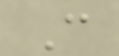C
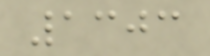1303
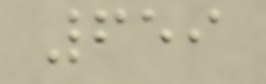659
